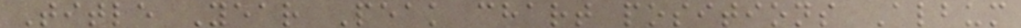Title Year Peak chart positions Album
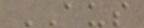AUS
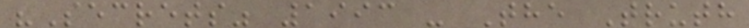"Secrets" 1993 - The Truth
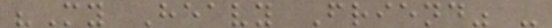"My Heavy Friend" -
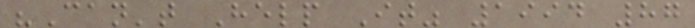"Can't Help It" 1994 87
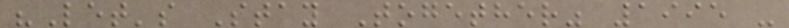"Let's Stay Together" 1995 -
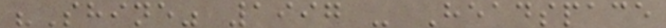"Shine" 1997 - Headspace
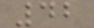42
